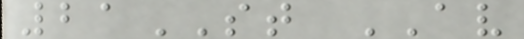21ST AV
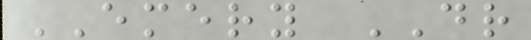EMERY DR
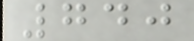740
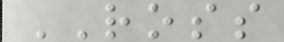ROSS
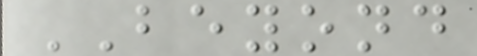BEYOND
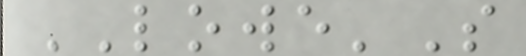LOWE'S
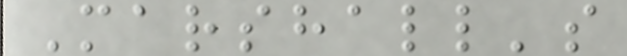Marshall's
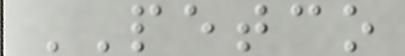PETCO
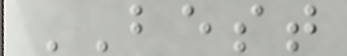BEST
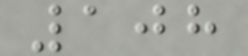108
